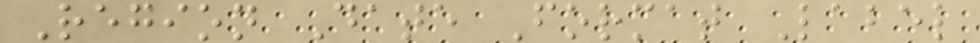Region Date Format Label
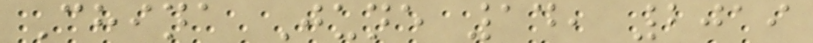China June 14, 2019
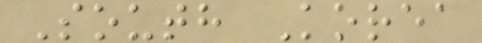South Korea
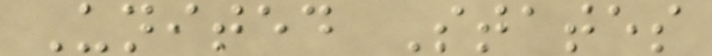United States
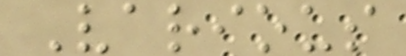Various
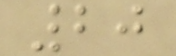20
